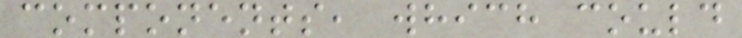components, which could
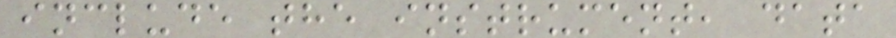include the instrument, data
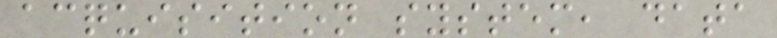acquisition system, data
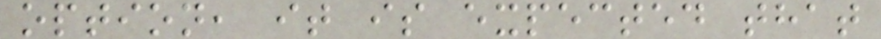option, it is expected that
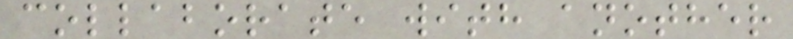collaborate with another
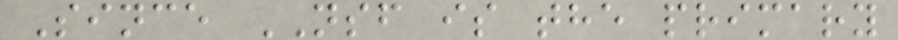Since NSF is the primary
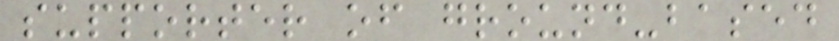supporter of ground-based
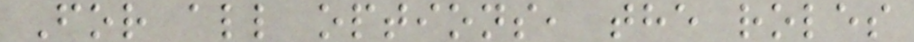For all options, the roles
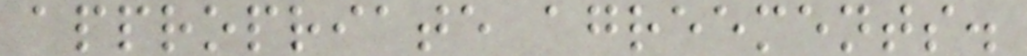appropriate agreements.
